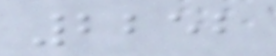2252
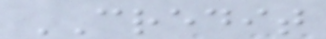CREDIT
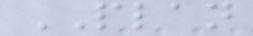PLAN
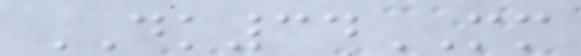DK34MM
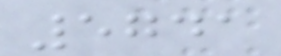5741
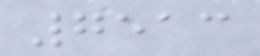7513
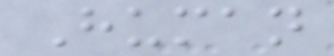Human
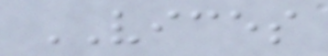VICES
